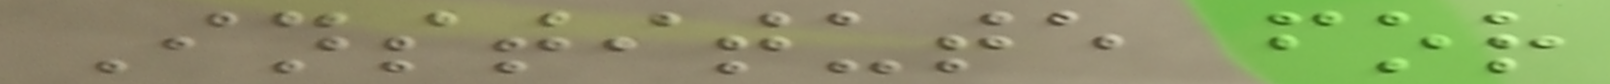Institute for
